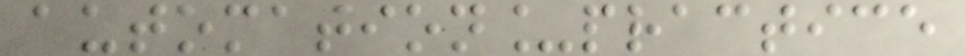automation_practice
